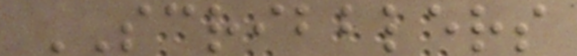SCRIBBLERS
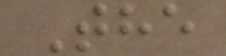The
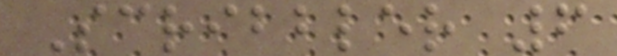Scribbler 6
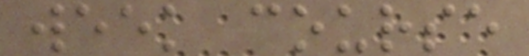week course
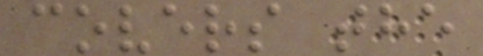covers the
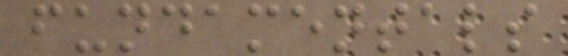fundamentals
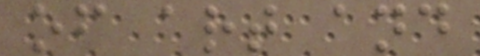of art and
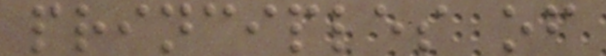principles of
